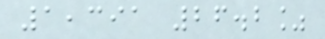1,391 26.2%
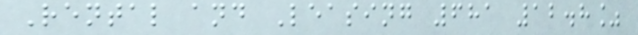Rental and Leasing 681 12.8%
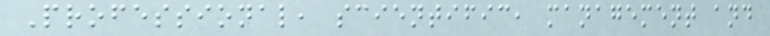Professional, scientific, management and
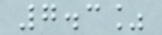7.3%
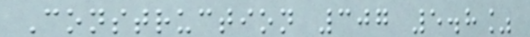Construction 307 5.8%
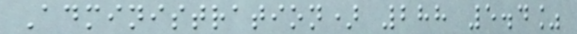Administration) 288 5.4%
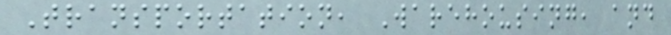Transportation, Warehousing, and
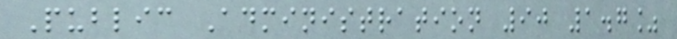Public Administration 90 1.7%
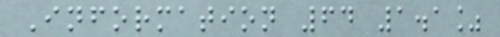Information 64 1.1%
